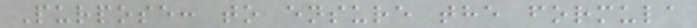Purpose: to ensure the formula
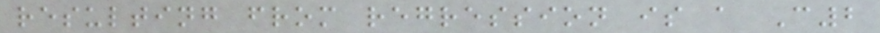resulting from regression is a C2
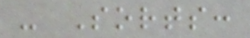- Sorts:
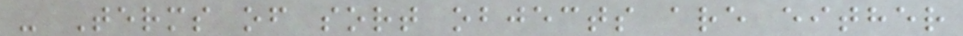- Terms of sort objects are either
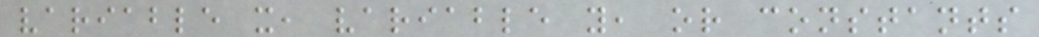variable x, variable y, or constants
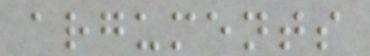arguments
